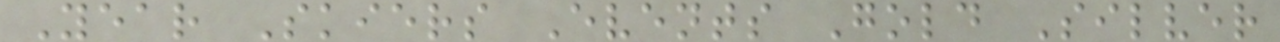Year Skiers Events Gold Silver
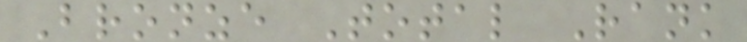Bronze Total Rank
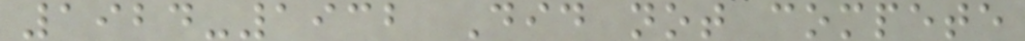1924-1932 Did not compete
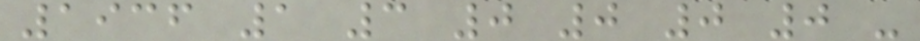1936 1 3 0 0 0 0 -
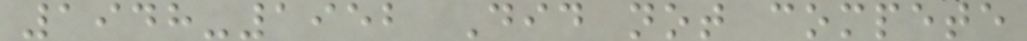1948-1952 Did not compete
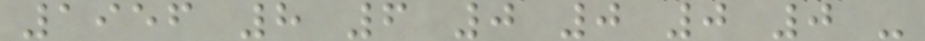1956 8 6 0 0 0 0 -
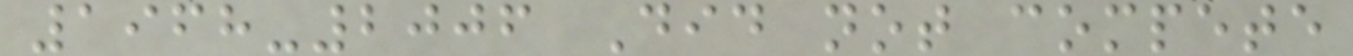1968-2006 Did not compete
